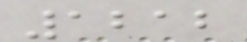1212
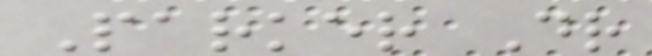Parker Dr
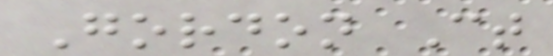Gordon Ct
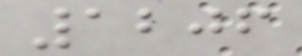1206
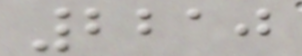2210
